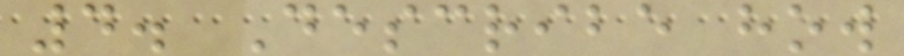4. Describe how
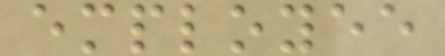employee
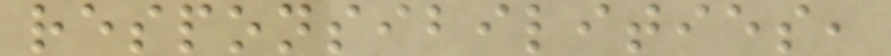responsibilities,
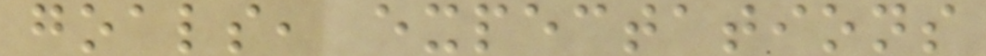goals, expectations
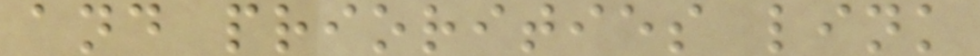and priorities link
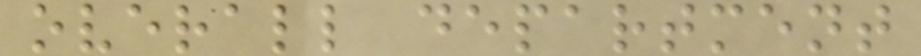overall department
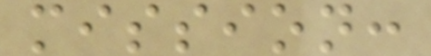mission:
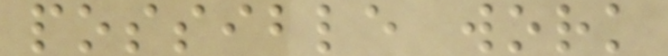possible work
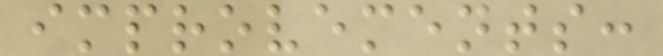improvements:
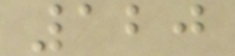120
